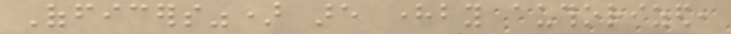Officers") are hereby authorized,
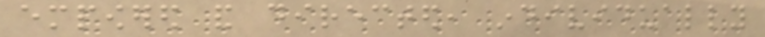empowered and directed, individually
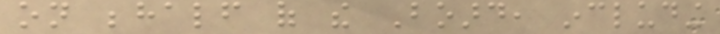on behalf of the Board, including
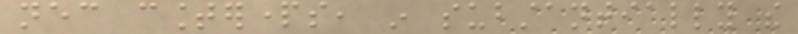necessary counterparts, in substantially the
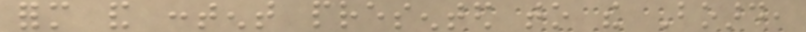form and content presented to the Board,
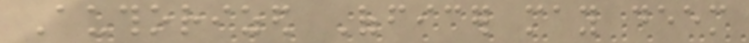Authorized Officer may deem
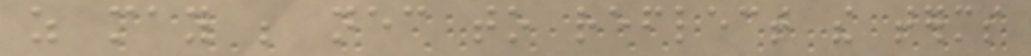as may be necessary to reflect the terms
